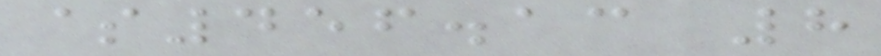$456.13 8
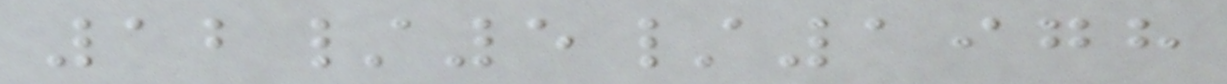12/5/1978
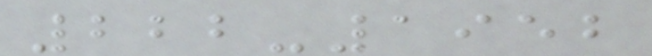222-1952
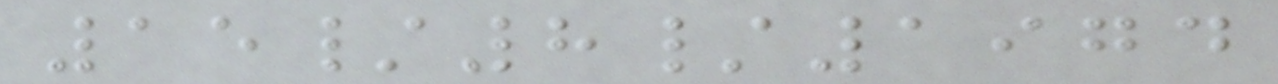15/8/1974
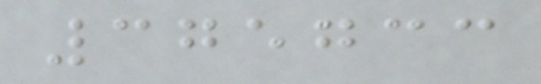375733
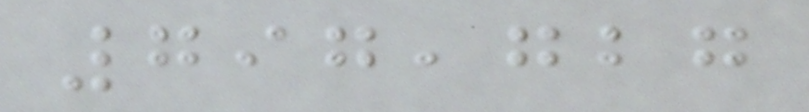797,727
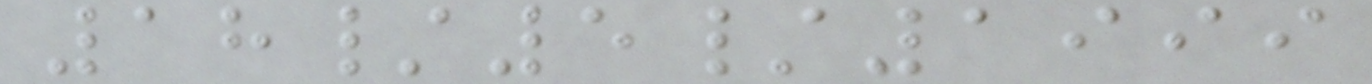18/5/1999
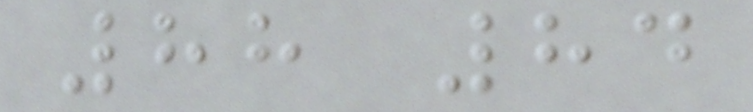88 84
